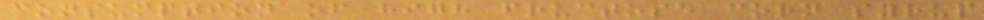consumption of high fructose corn syrup
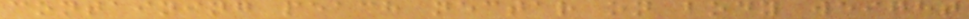containing peach nectar on body weight
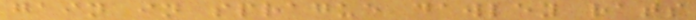gain in sprague dawley rats
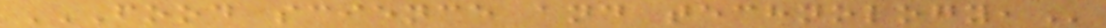FOOD SCIENCE AND TECHNOLOGY,
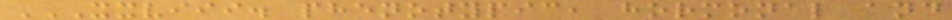XXVIII. PHENOTYPIC, HORMONAL AND
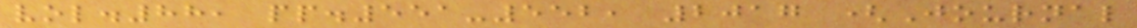vol.88, pp.551-552, 2017 (Journal
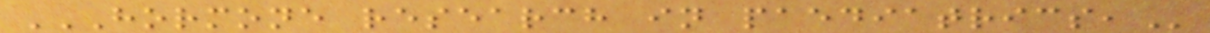HORMONE RESEARCH IN PAEDIATRICS,
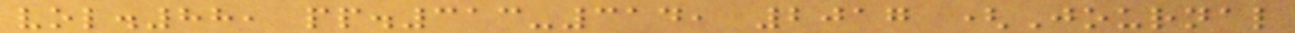vol.88, pp.313-314, 2017 (Journal
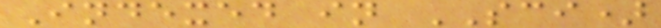Indexed in SCI)
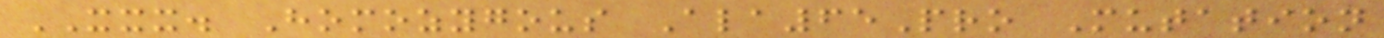XXX. Homozygous Ala65Pro Mutation
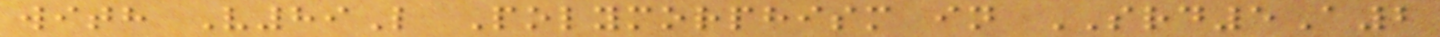with V89L Polymorphism in SRD5A2
